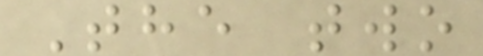The two
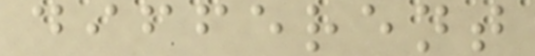different
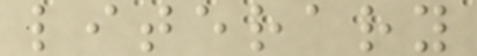literary
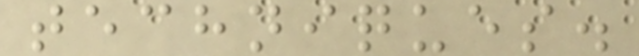techniques.
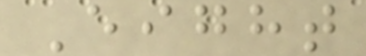Eight
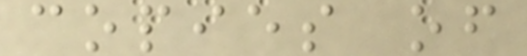copies of
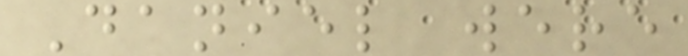Daniel were
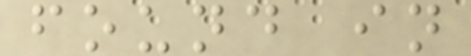found in
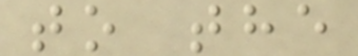to the
